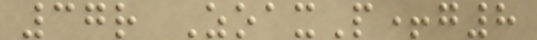37r ZoaxP+g8
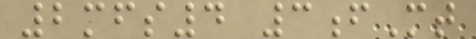2mfs4 3fMt
